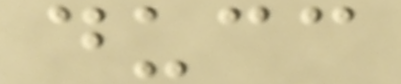ducc
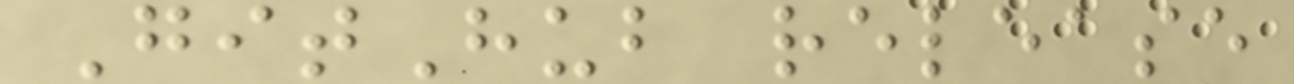GitHub release
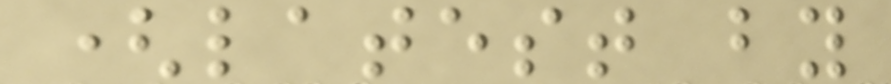(latest by
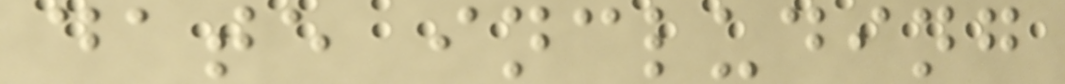date including
